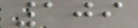109
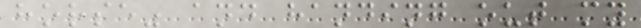horse" and handing out my
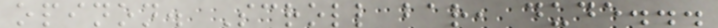opinon. Scroll bar, dude...
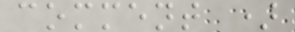comment )
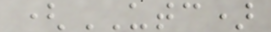(UTC)
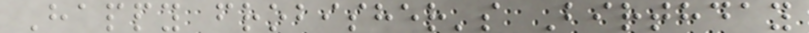Happy frobisher's Birthday
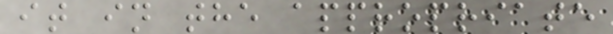it in the appropriate
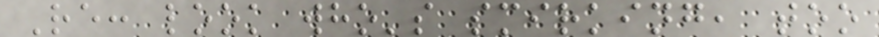Re: look who's smirking, too
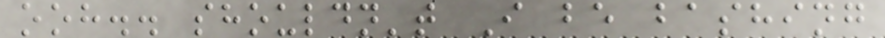ooh.. shouldn't I be bashing
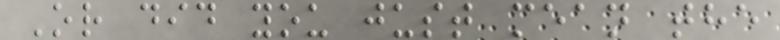Or did you just mean the
